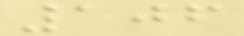106
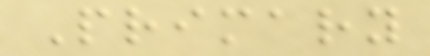Primary
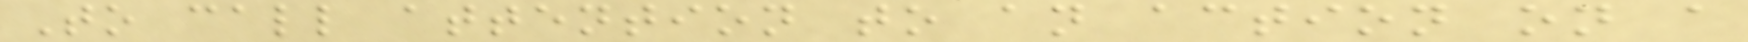To call attention to an action on a
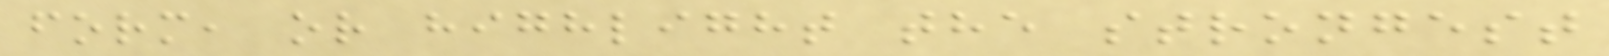form, or highlight the strongest
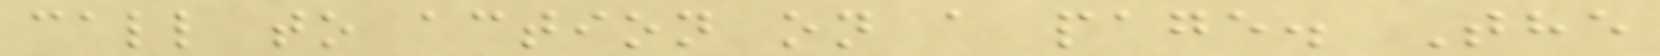call to action on a page. The
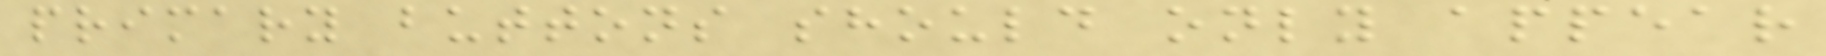primary buttons should only appear
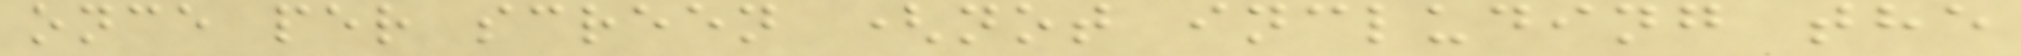once per screen (not including the
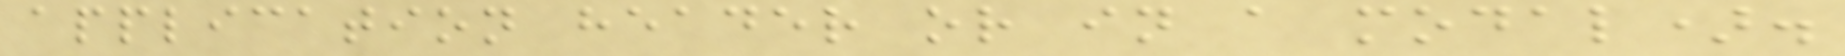application header or in a modal).
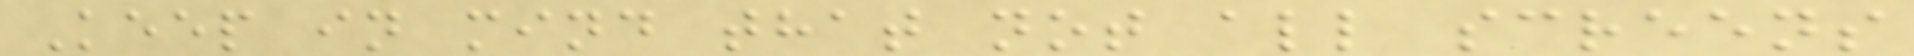Keep in mind that not all screens
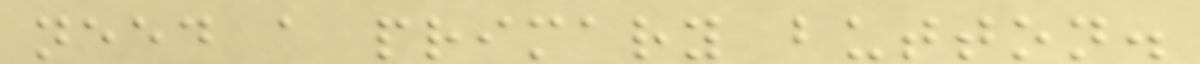need a primary button.
